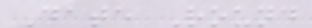Date Round
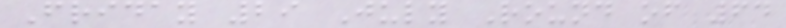Friday 29 July Round of 64
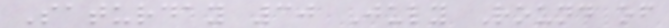Saturday 30 July Round of
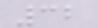32
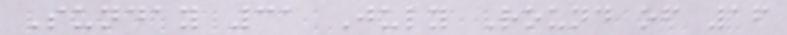Sunday 31 July Round of 16
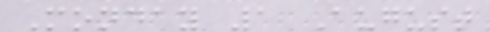Monday 1 August
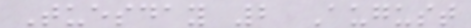Tuesday 2 August
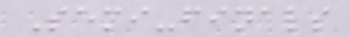Semi-finals
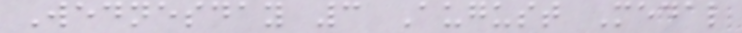Wednesday 3 August Medal
